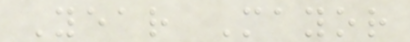Year Mayor
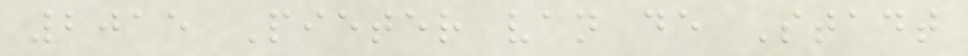2015 Pieter van de Stadt
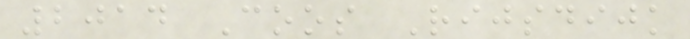2014 Coos Rijsdijk
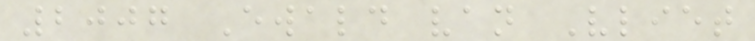2007 Ewald van Vliet
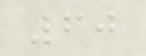60
